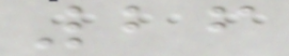26
